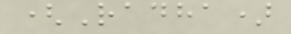(Radha)
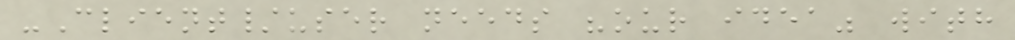-Client/user needs "our idea" with
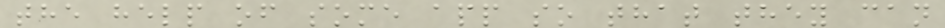the help of some app so that they can
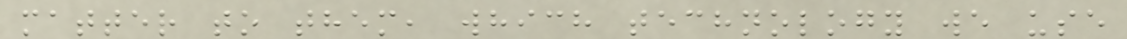matter to them, which technology we use
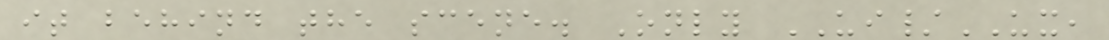it behind the scene. Only UI/UX,
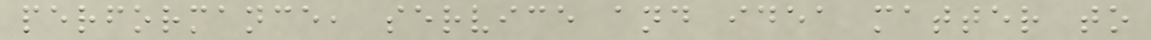performance, service and idea matter to
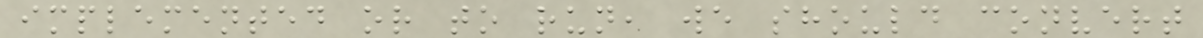implemented or to run, we should convert
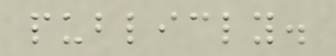publicly.
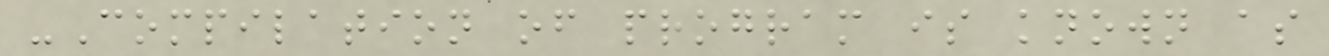-Compilation of program is known as
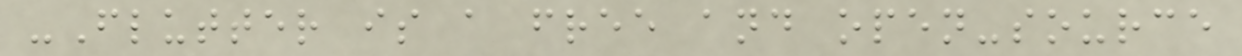-Flutter is a free and open-source
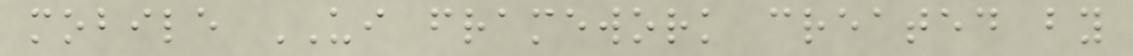mobile UI framework created by
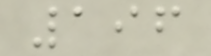196
